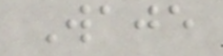Waje
